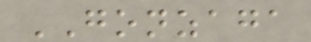GONZAGA
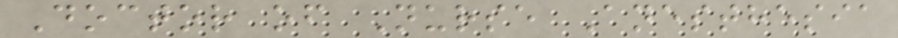Doctor of Nurse Anesthesia
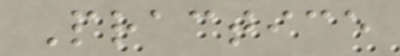Practice
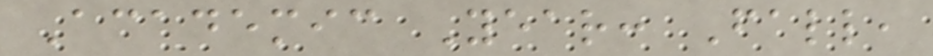Academic Year: Fall,
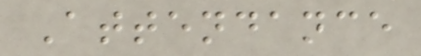Attendance
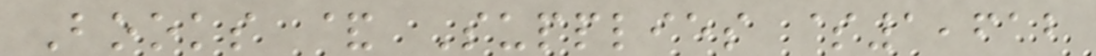Books & Supplies $1,612
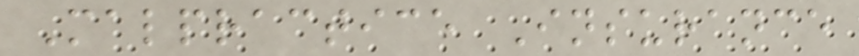Malpractice Insurance
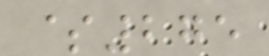$275
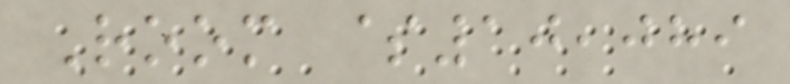Room $10,089
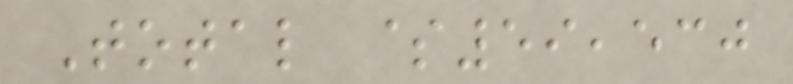Total $59,530
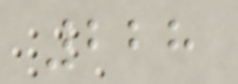228
